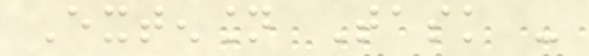Extension Task -
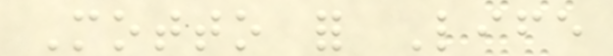Motto for Life
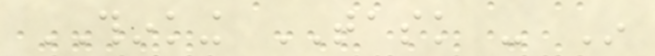THINKING TASK - In
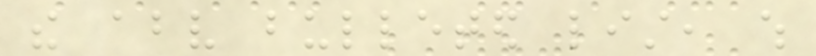the above bulleted list, which
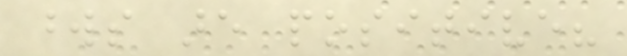words are positive?
